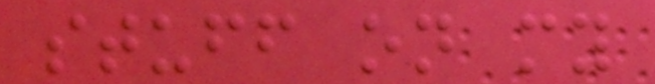stuff on my
